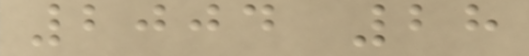2004 28
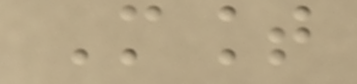Mount
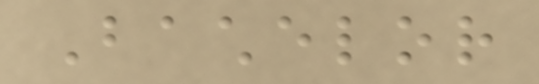Bachelor
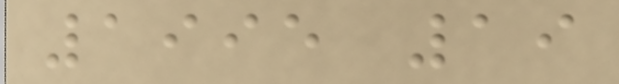1995 19
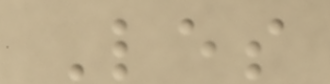Les
